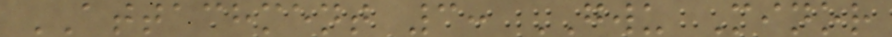ATTACHMENT 3: GWU Minor
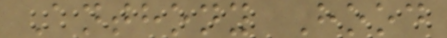Anthony Hood
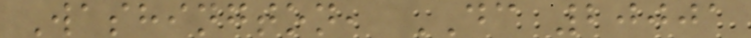Washington, DC 20001
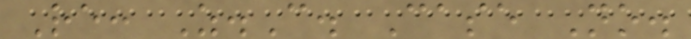Re: Z.C. Case No.
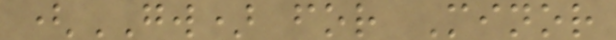(GW) for Minor
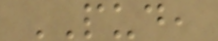PUD,
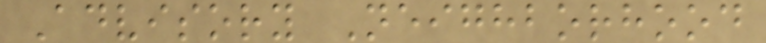Advisory Neighborhood
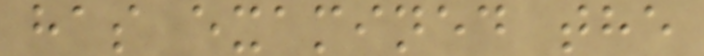has examined the
